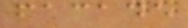facade
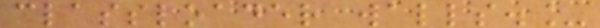classloader walls._
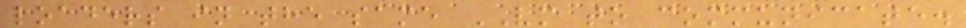loaders in the same VM to communicate.
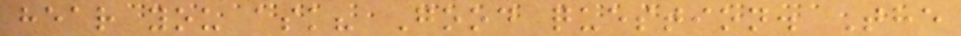hear you ask? Good question. The
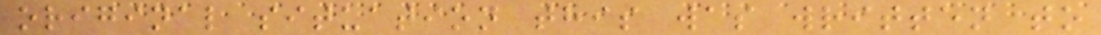original situation this was written to
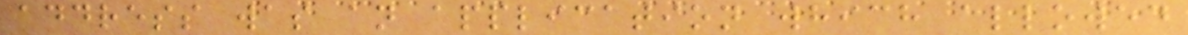address was an application which allowed
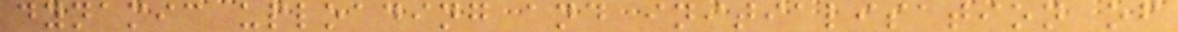dynamic uploading and initialisation of
